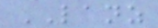LANZ
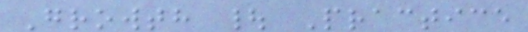Growth | Practice
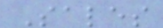Sales
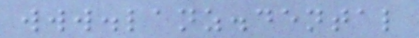www.lanz.dental
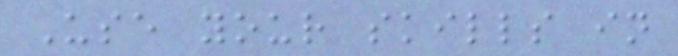Use your skills in
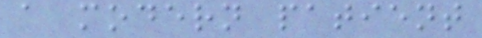a modern patient
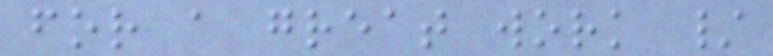for a great work /
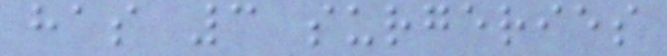has 3 surgeries
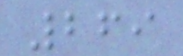269
